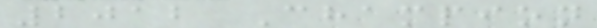2012 Champion
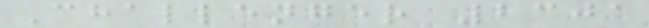Challenger 2301
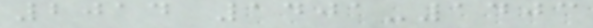2014 1401-1403
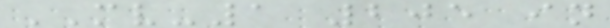MV-1 205 in
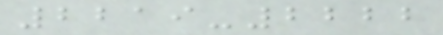2219-2222
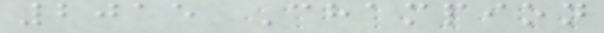2015 Champion
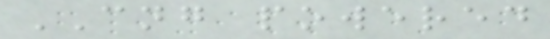CNG powered
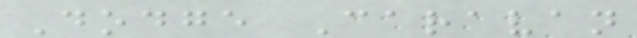Dodge Caravan
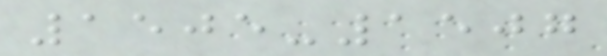1505-1507
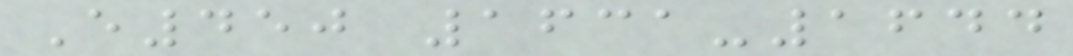E450 1631-1644
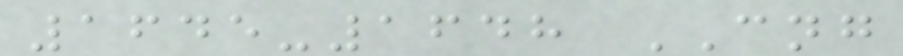1645-1648 CNG
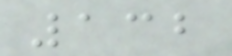132
